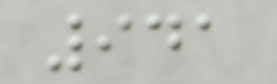941
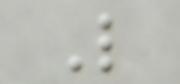L
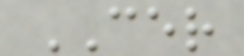CER
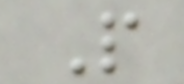P
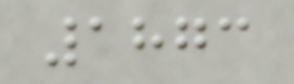1873
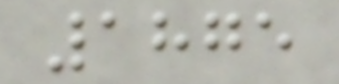1875
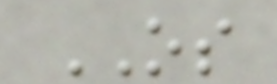OS
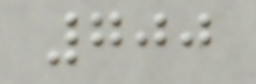700
